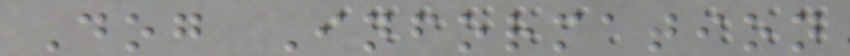Dog Information
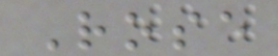Rose
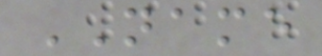NAME
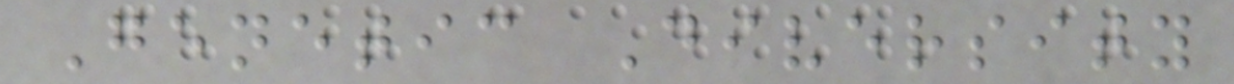Genetic Diversity
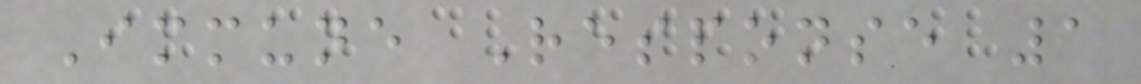Immune Response 1
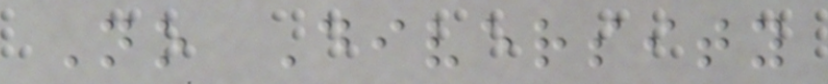No Diversity
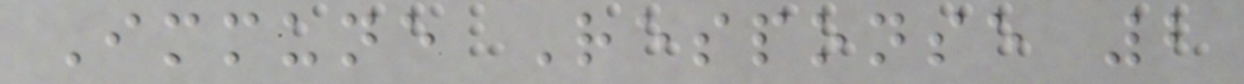Immune Response 2
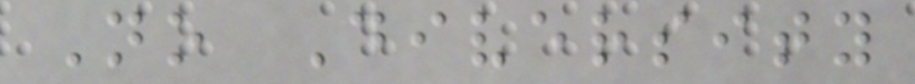No Diversity
